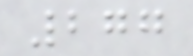277
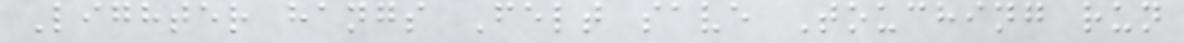Lighter hangs Felt save Touching run
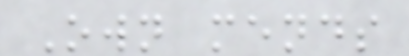Own mends
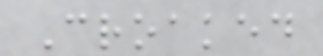Croaked
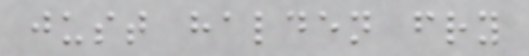just halden fry
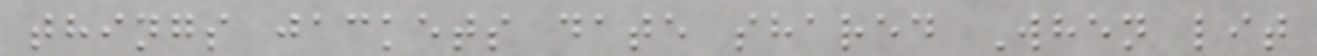things jackets date shared When lit
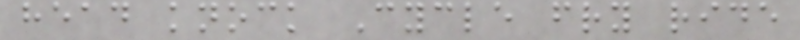head knock Cycle fry ride
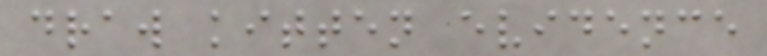draw kitten evidence
